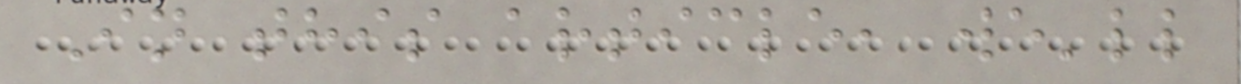In this article, we'll
